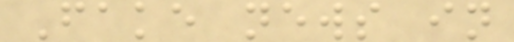Fake news in
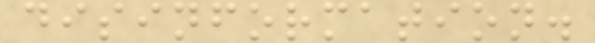disinformation.
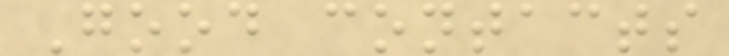Good contacts
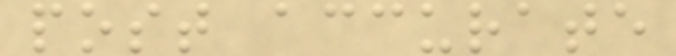post accurate
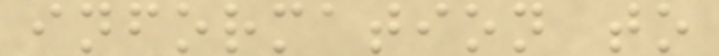information to
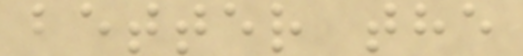better the
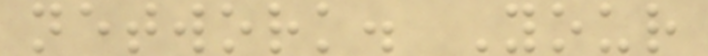network. Your
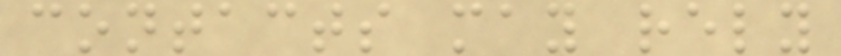contacts may rely
